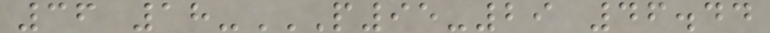36 18-P95-29 46.44
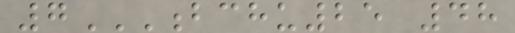7BCHU25 48
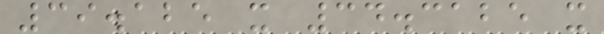39.125 x 34.3125 x
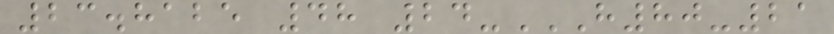23.8125 48 24-H80-21
